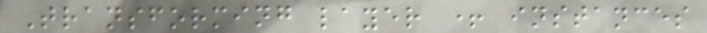Transforming layer + instances
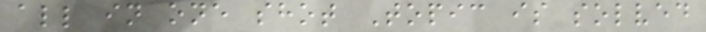all in one shot Topic is solved
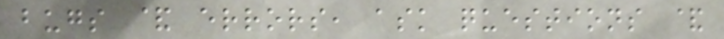bugs & errors, ask questions &
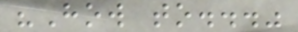"How to..."
